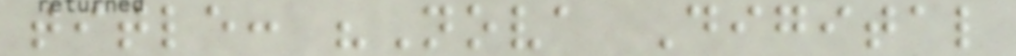title: "Nova Digital
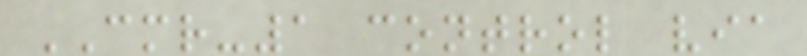CMR-1 control via
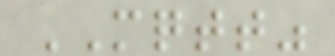MQTT"
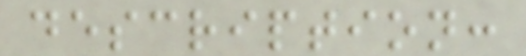description:
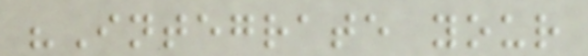"Integrate your
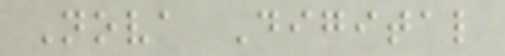Nova Digital
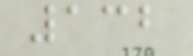132
